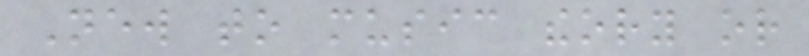New to music theory or
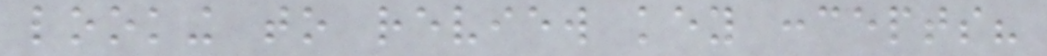looking to review key concepts?
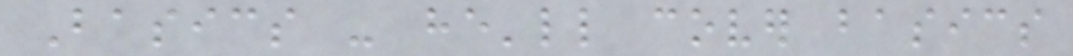Basics - he'll cover basics
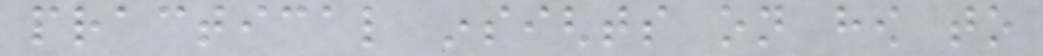practical insights on how to
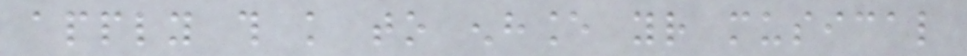apply this knowledge to enhance your musical
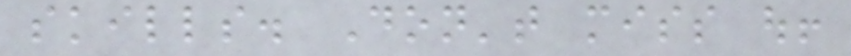skills. Don't miss out!
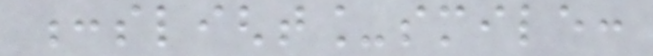:slight_smile:
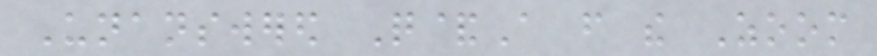Unanswered Q&A from the Zoom
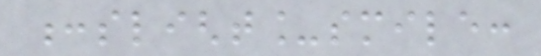:slight_smile:
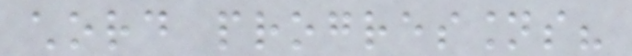chord progressions?
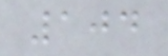104
